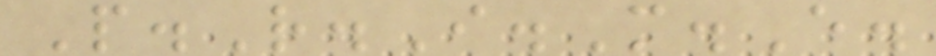P.R.I.M.E.
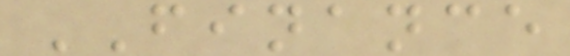FINANCE
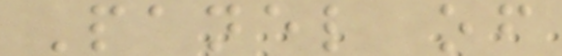Panel of
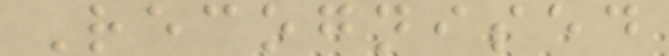Recognised
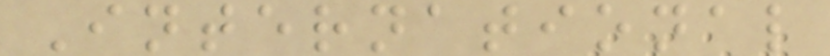International
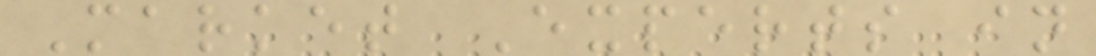Market Experts in
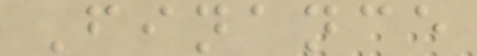Finance
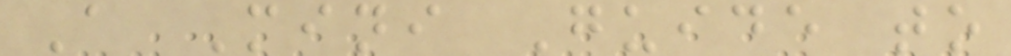A Mini Guide to
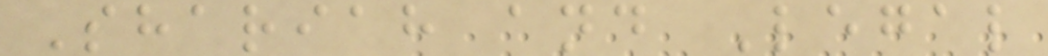Shariah and Legal
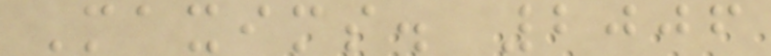Maxims. 2006
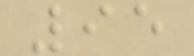95
